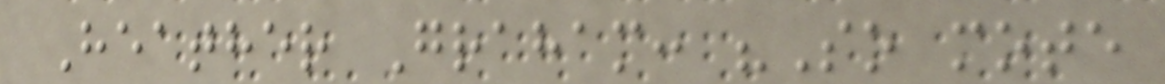Heather Graham: "So mote
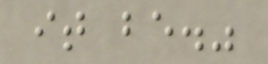it be."
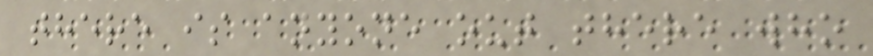there is anyone out there who
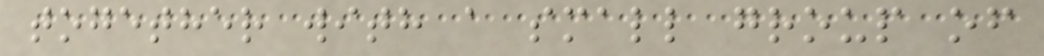together with a small group of
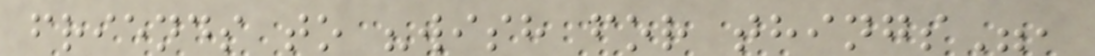friends to "wish for things",
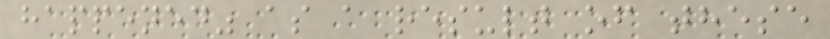happened" as a result of these
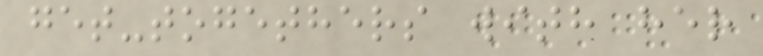get-togethers with her
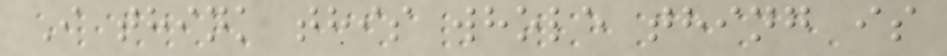I think this whole thing is
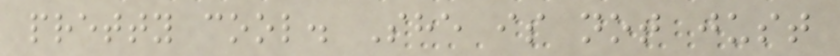pretty cool. She is not just
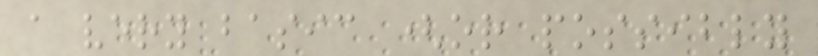a very basic (or possibly
